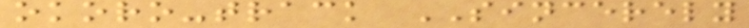okoro-track SINCERELY
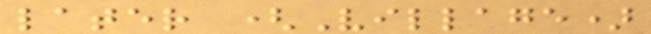later (Village)
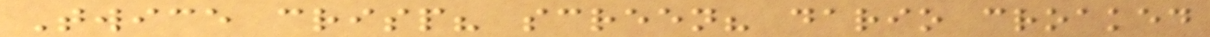Twice crisp? screen? dario croaked
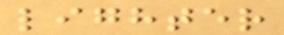lighter
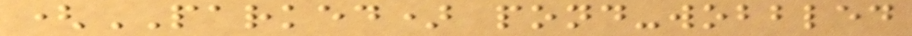(PARKED) pond-wobbled
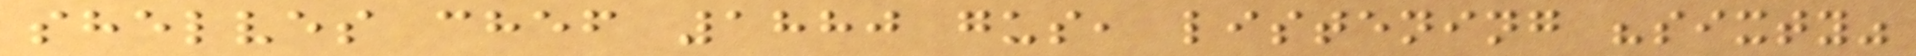shelves chef 1880 gus, listening "sixty"
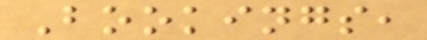Bookings,
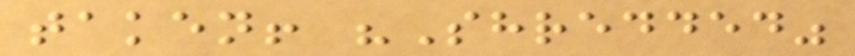taken! "Shredded"
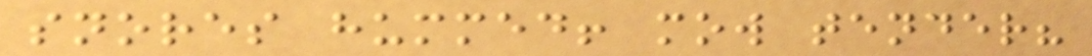snores hummed! mow tender?
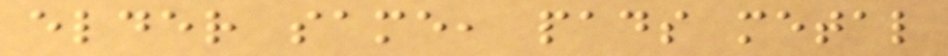elder same, pads metal
